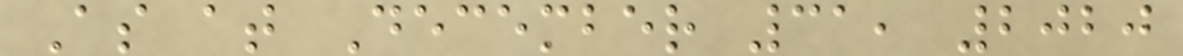As at December 31, 2020
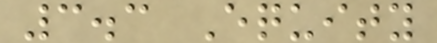3.3 Equity
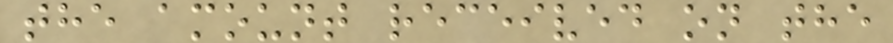the amount received on the
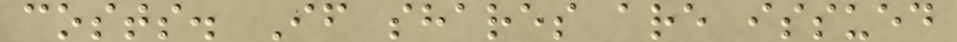costs. If shares are issued
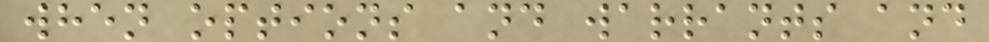when options and warrants and
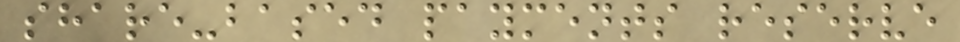share-based payments reserve
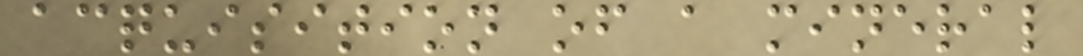acquisition of a mineral
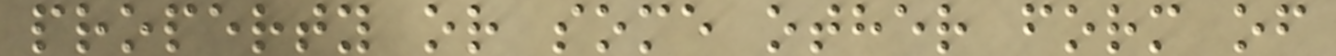property or some other form of
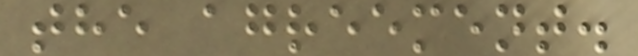the agreement.
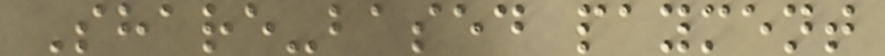Share-based payment
